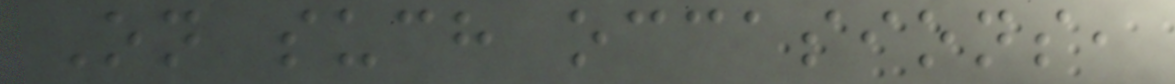On such occasions,
